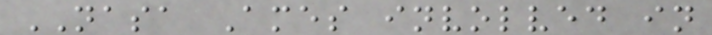NASA Ames involved in
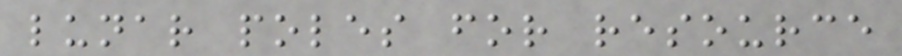lunar poles for resource
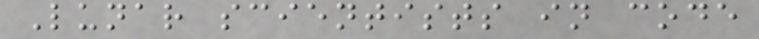Lunar scientists in code
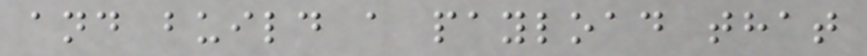and build a payload that
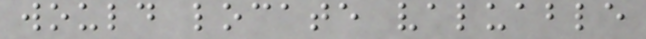would locate valuable
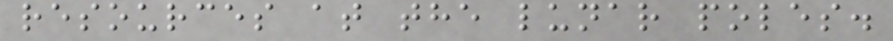resources at the lunar poles.
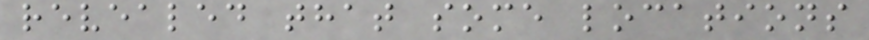revealed that some locations
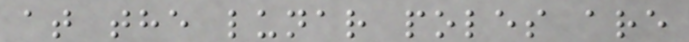at the lunar poles are
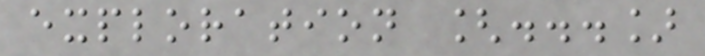exploration [...]
